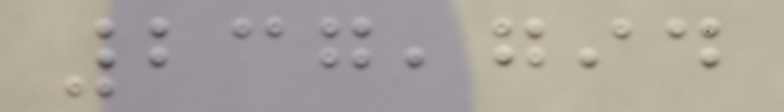237,794
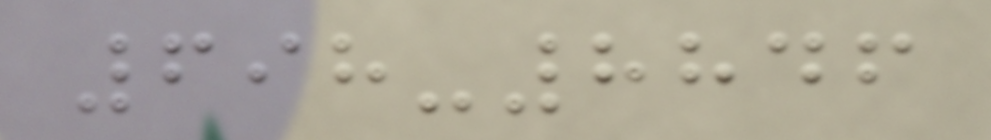698-8846
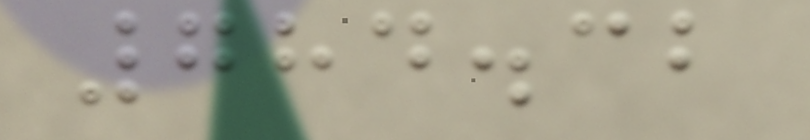784.32
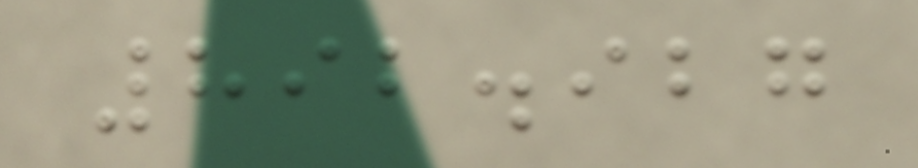892.927
